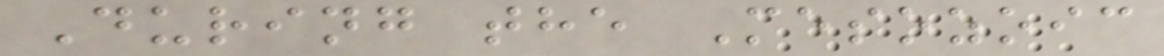During the Mesozoic
